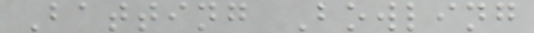Batting Bowling
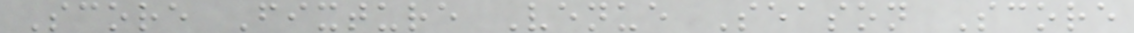Score Fixture Venue Season Score
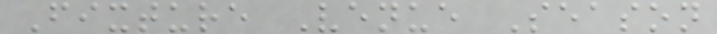Fixture Venue Season
